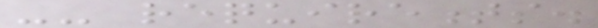-- requirements.
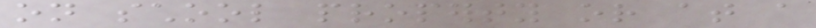on school property or at a
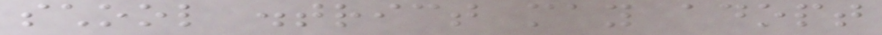school district may adopt
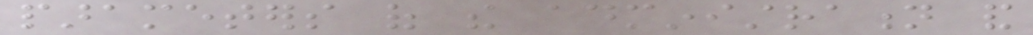parameters of the administration and
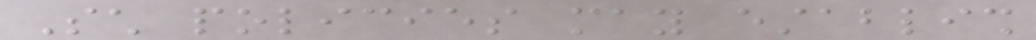Such policies may establish
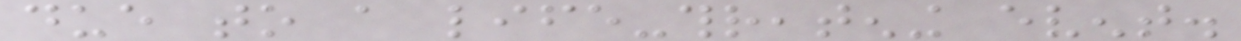due to a life-threatening event.
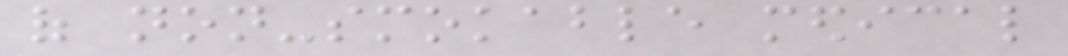of non-smokable medical
